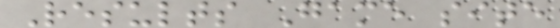Results Game site
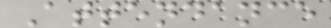Attendance
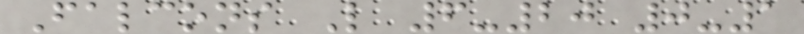Falcons L 6-20 0-1
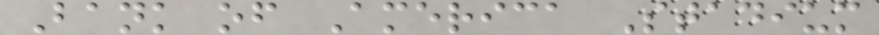Bank of America Stadium
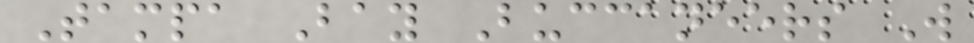Tampa Bay Buccaneers W
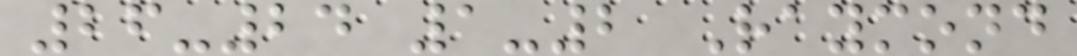26-24 1-2 Raymond
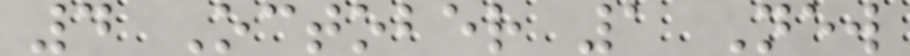4 October 1 New
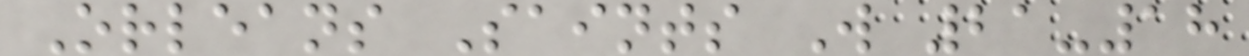Orleans Saints W 21-18
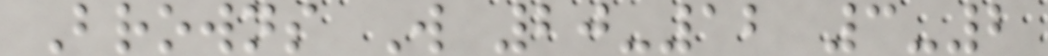Browns W 20-12 3-2
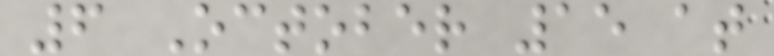6 October 15 at
